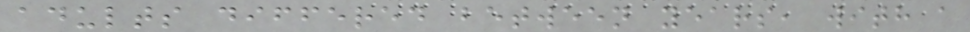adults differed between years, with a
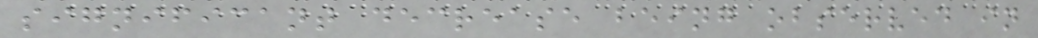significant decrease being observed in
